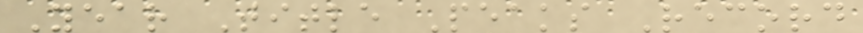Year Title Peaks Record
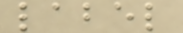label
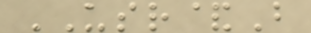USR&B
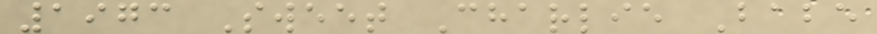1973 Sweet Charlie Babe
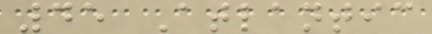45 Atlantic
